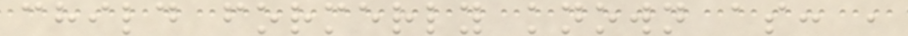child formerly known as: ,
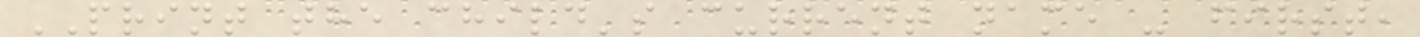PRINT the child's current name - first,
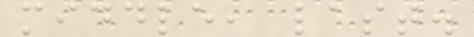middle, last.
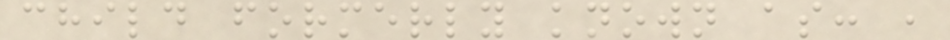child formerly known as: ,
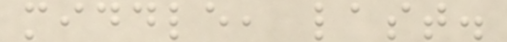middle, last.
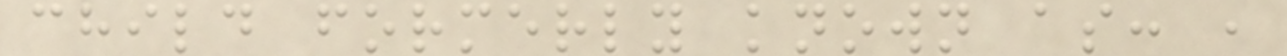child formerly known as: ,
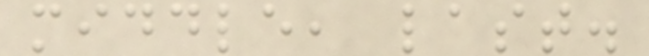middle, last.
